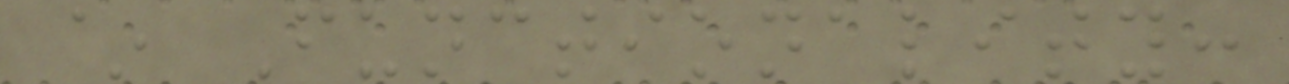~ Functionality:
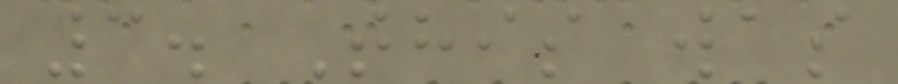3. This was
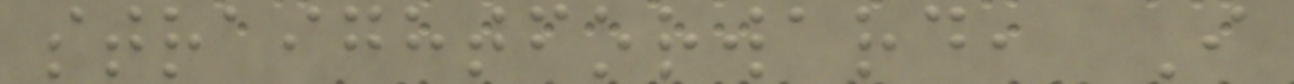straightforward, I
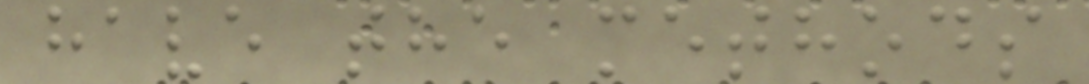have the methods
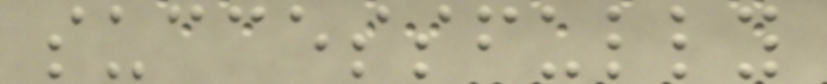successfully
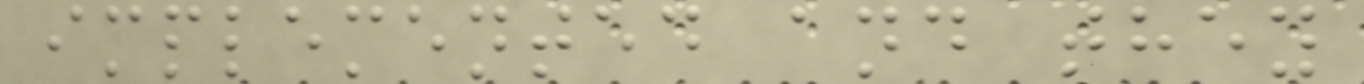implemented and they
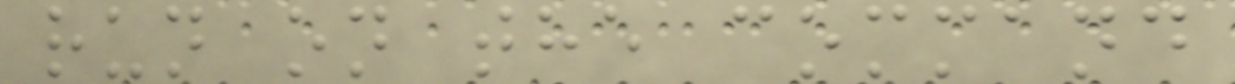run on the command
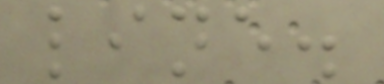line.
